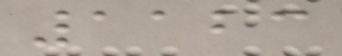1123
